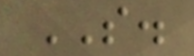SO.
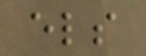els
